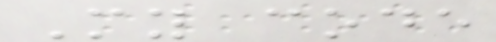My code
